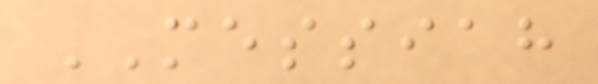MESSIAH
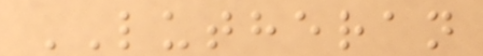LUTHERAN
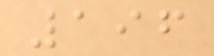196
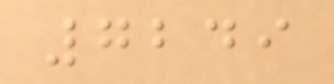7249
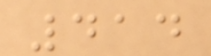414
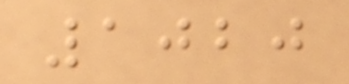1020
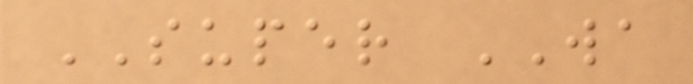SUPER WA
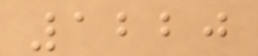1220
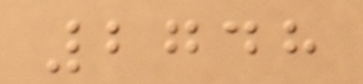2748
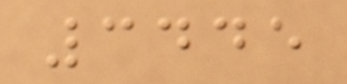3445
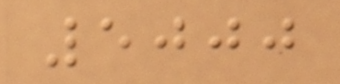5000
